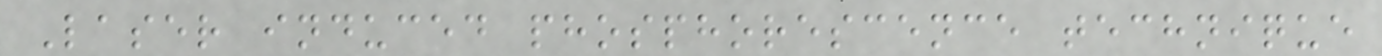Laser induced phosphorescence technique
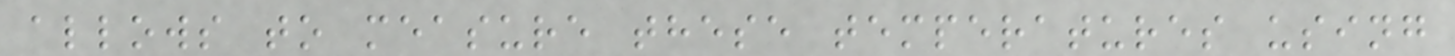allows to measure these temperatures using
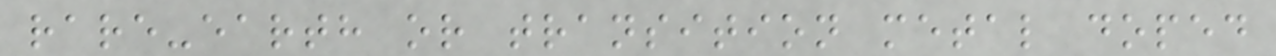rare-earth or transition metal doped
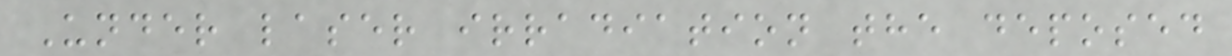Under laser irradiation the deposed
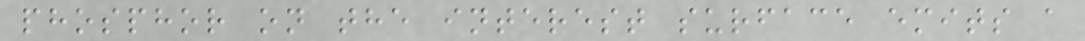phosphor on the interest surface emits a
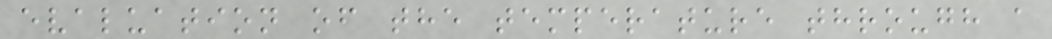evaluation of the temperature through a
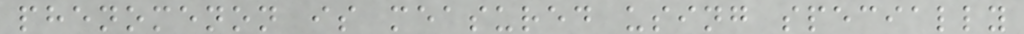phenomenon is measured using specially
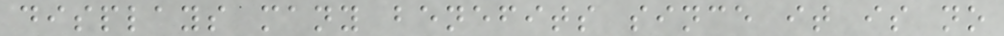displays many benefits since it is no
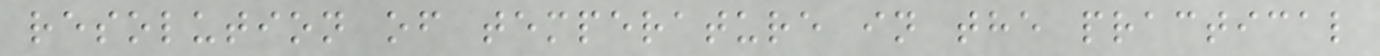resolution of temperature in the practical
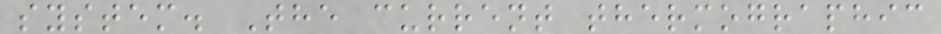system. The current thermographic
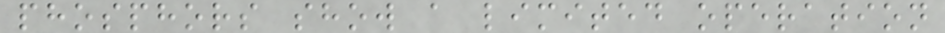phosphors show a limited operation
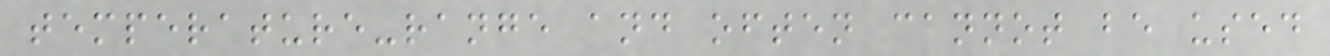temperature-range and often cannot be used
